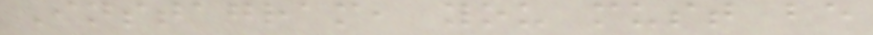Instagram, you must be
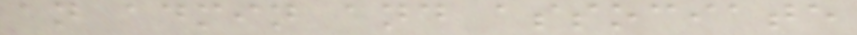an admin and associate
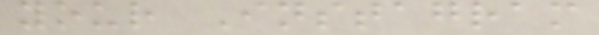your Instagram
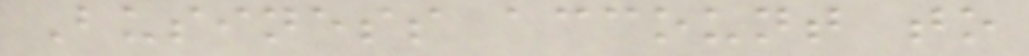Business account to
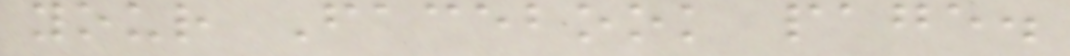your Facebook page.
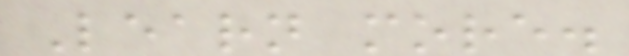Learn more.
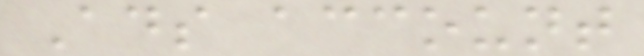Ads account
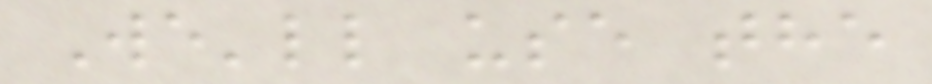We'll use the
